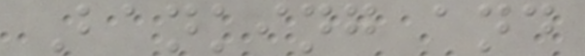Banking and
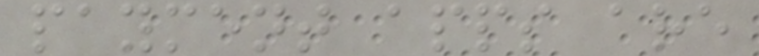payment apps are
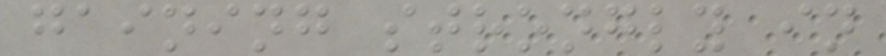gaining strongly in
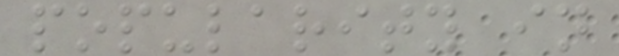popularity in
